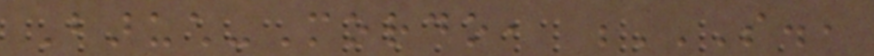Baruch-Mordo, S.,
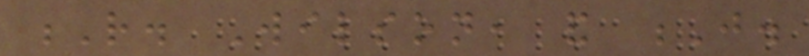R. Wilson, and J.
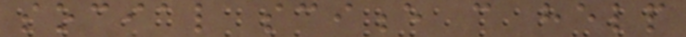social science can help
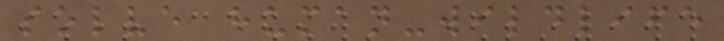solve human-wildlife
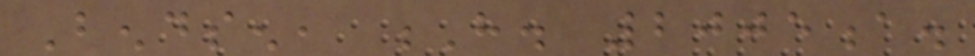Bendsen, H. 2005a.
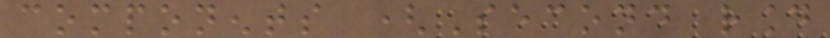components (Second round
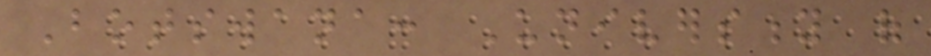Botswana: University of
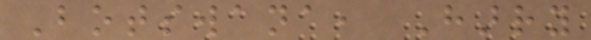Botswana, Harry
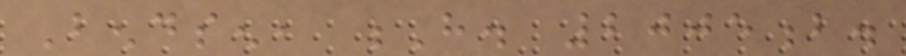Bendsen, H. 2005b.
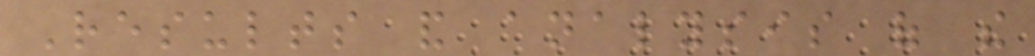Results and analysis of the
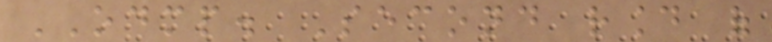ODMP. Second round of
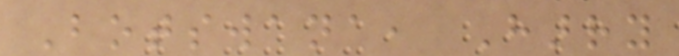Botswana, Harry
